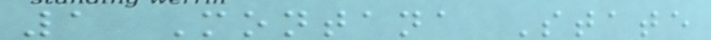1 Montana State
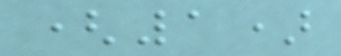(1)
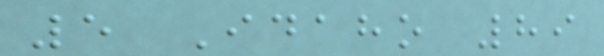5 Idaho 89
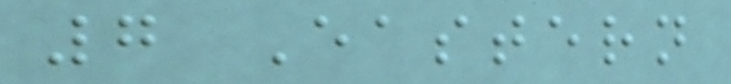7 Eastern
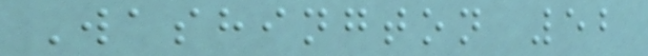Washington 52
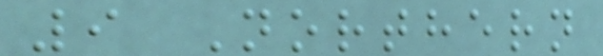9 Northern
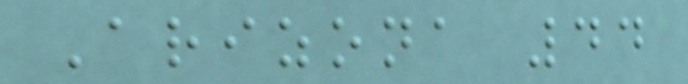Arizona 44
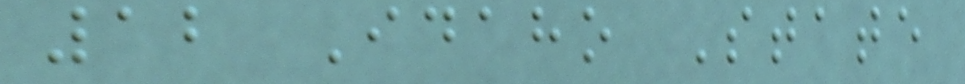12 Idaho State
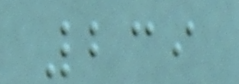239
